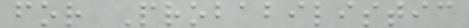for Probabilistic
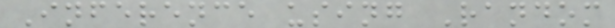Inference using Random
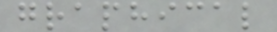graphical
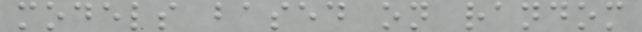models based on random
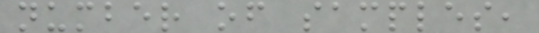number of samples,
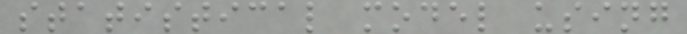statistical model using
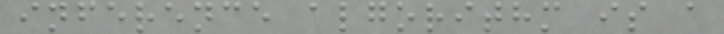inference algorithm is a
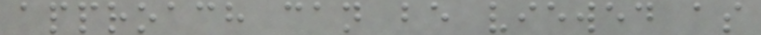approach can be viewed as
